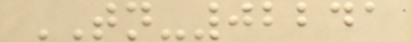TN-02241
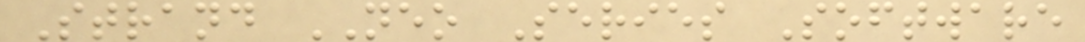Strand NEO Series Software
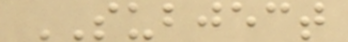SUBJECT
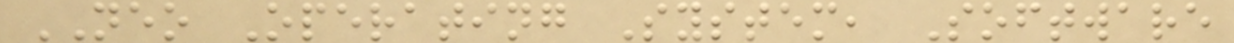NEO Operating System, Software
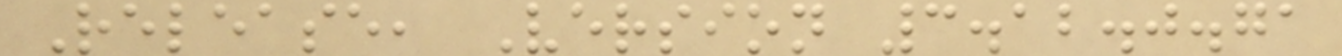Release, Version 3.12.0.71
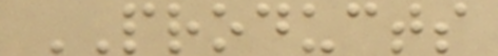PRODUCTS
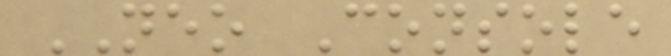NEO Console
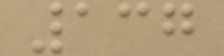137
